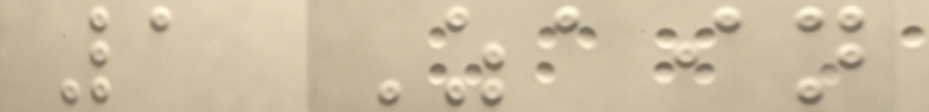1 Zain
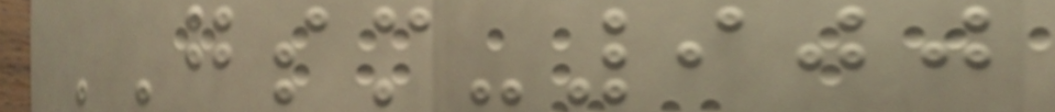GSM-900
